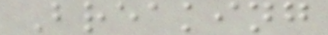Breaking
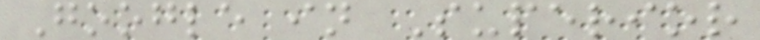Google in Superior
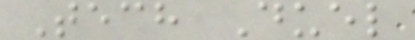Tech Duel
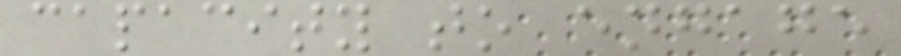capacity to engage
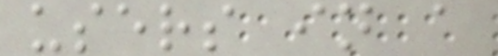users in a
